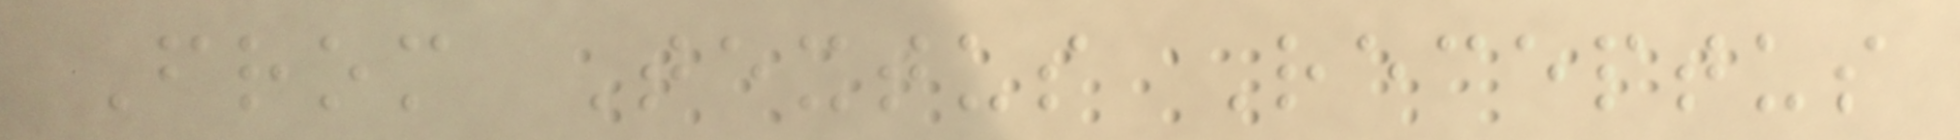From Textus Receptus
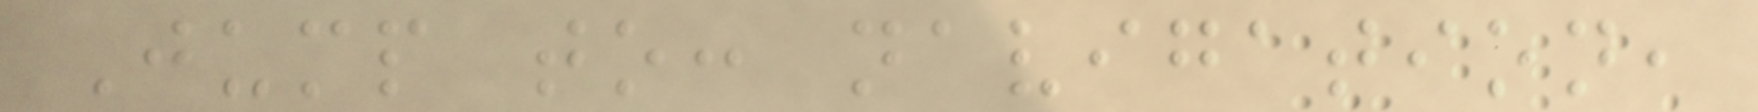Jump to: navigation,
